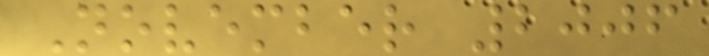November 2006
